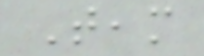Team
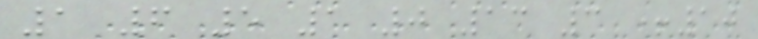1 6 5 1 0 13 3 +10
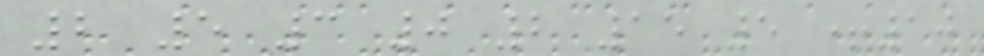2 5 3 0 2 15 5 +10
